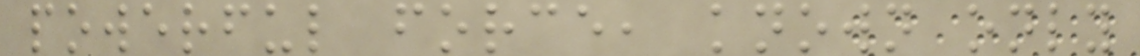powerful force, known only
